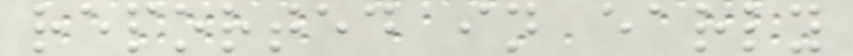reported in early
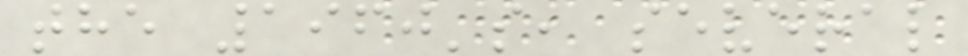the 1960's, several
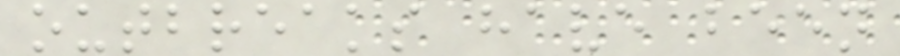outbreaks have been
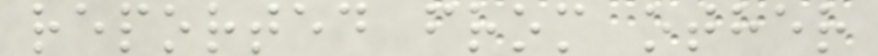reported from other
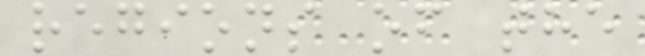regions of the
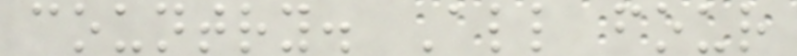country. All four
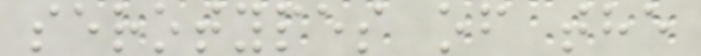serotypes of the
